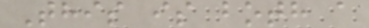This is both a
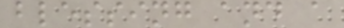blessing and a
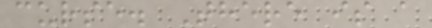curse. There is a
